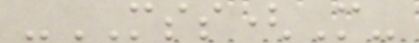-MSS(M-
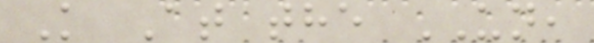K At the UN,
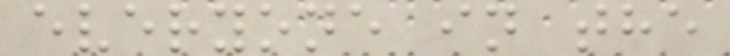everyone in the
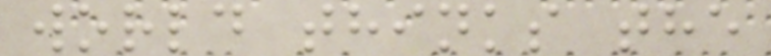world thinks the
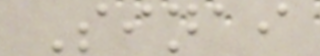Sinai
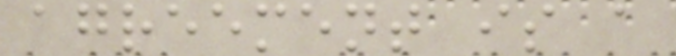agreement is a
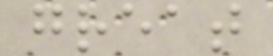great
